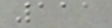111
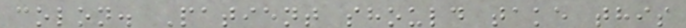colon. Patient should take this
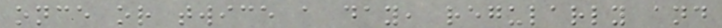once or twice a day, regularly and
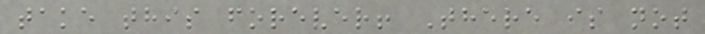take this forever! There is not
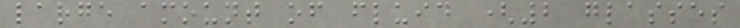large amount of fluid (2 glasses
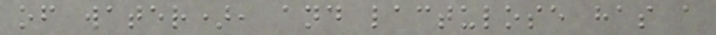of water), and lactulose has a
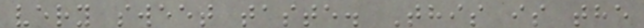very sweet taste. This is the
